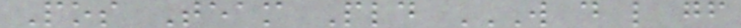Pos Team Pld W D L GF
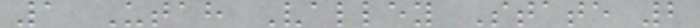1 Utah Valley State 2
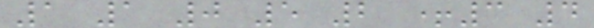1 1 0 5 2 +3 4
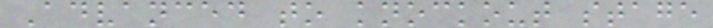Advanced to knockout stage
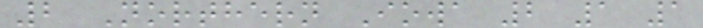2 Northern Iowa 2 1 1
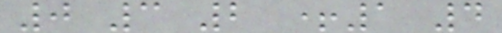0 3 2 +1 4
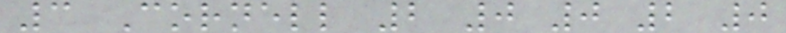3 Cornell 2 0 0 2 0
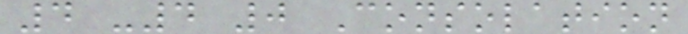4 -4 0 Consolation
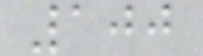100
